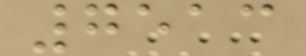7513
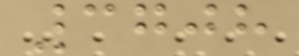3708
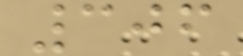306
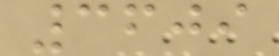3609
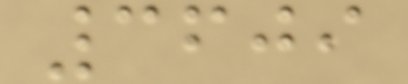3609
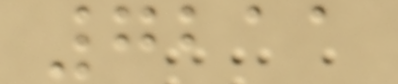7211
